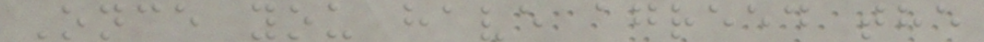Once you have agreed the
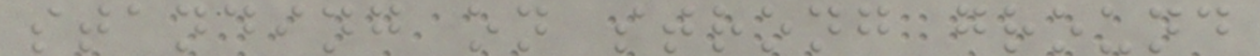standing on strong ground
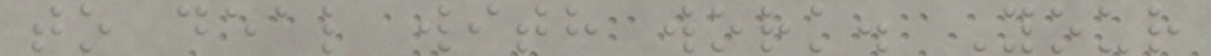to deal with work. Your
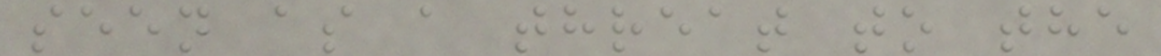seen as a threat to the
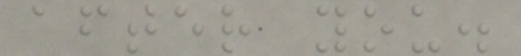after you.
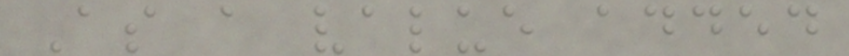As a value added
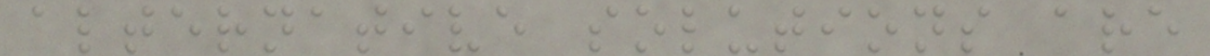alternative solutions are
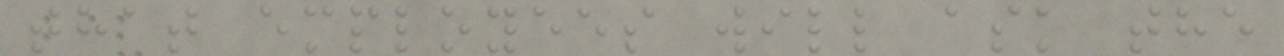that employees will ask the
